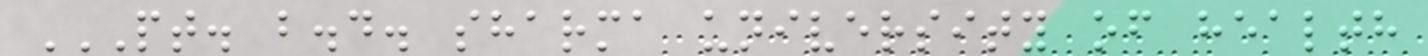PT. B.D. SHARMA UNIVERSITY OF HEALTH
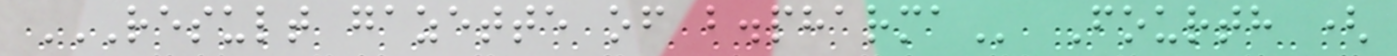RESULT GAZETTE OF B.PHARMA Fourth (
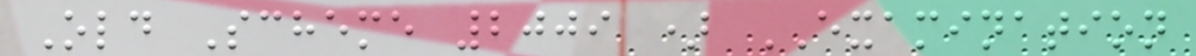Old Scheme 2009 ) EXAMINATION
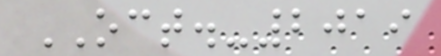OCT.-2019
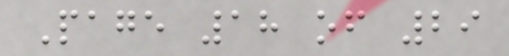Page 18 of 29
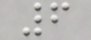6
